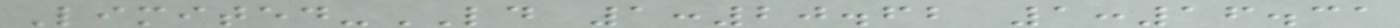Limited-LD 1:20.62 1:16.31
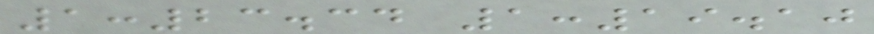1:23.34 1:19.10
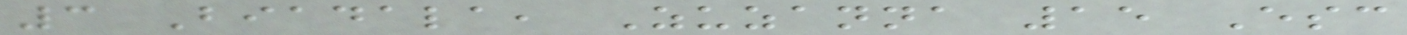3 Biadala, Zuzanna 15 Esc
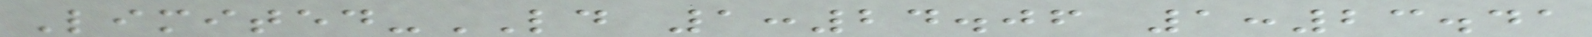Limited-LD 1:24.06 1:23.41
